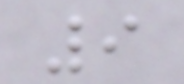9
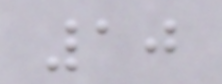10
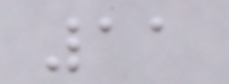11
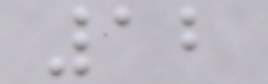12
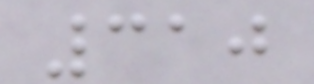310
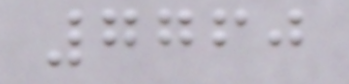7760
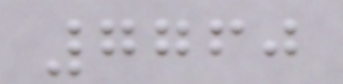7760
